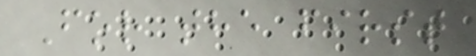For the first
